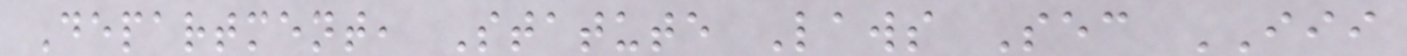Department, Statute Laws Sec III
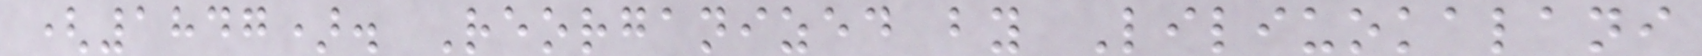(1847). Reorganized by Liliuokalani
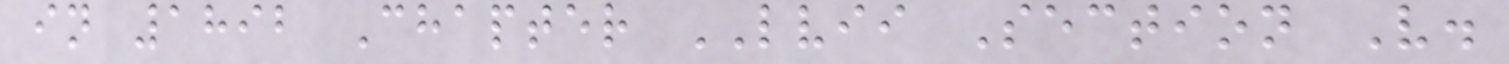in 1892 Chapter LVII Section V.
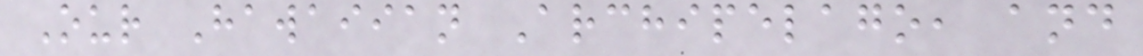Our Hawaiian Archipelago, and
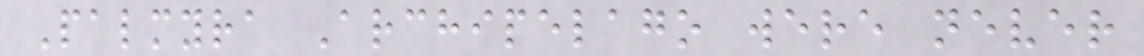Palmyra Archipelago were never
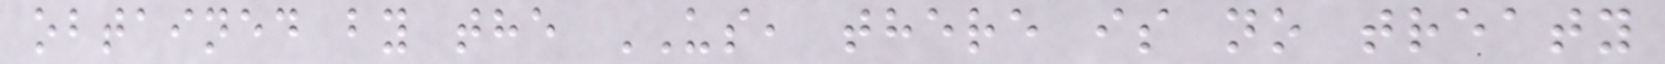obtained by the US, there is no treaty
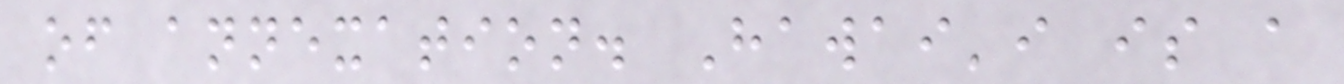of annexation. Hawai'i is a
